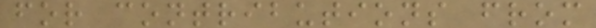for contributions from
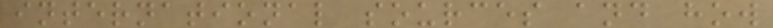international sources and how
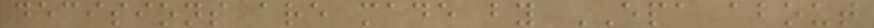decisions are made by EPA about
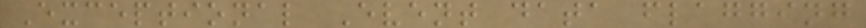Exceptional Event data flagging
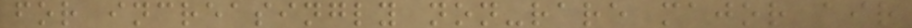for increasingly non-rare major air
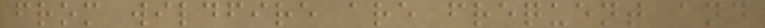from wildfire are frequent and
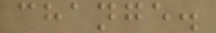change.
